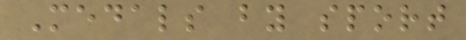Medals by sport
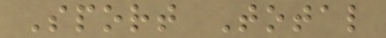Sport Total
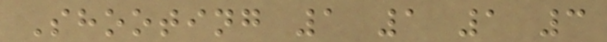Shooting 1 1 1 3
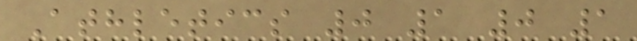Athletics 0 1 0 1
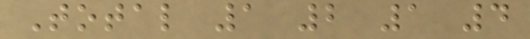Total 1 2 1 4
